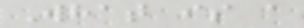What is a
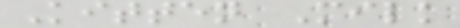Kitten Milk
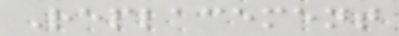Replacement
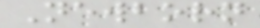Newborn
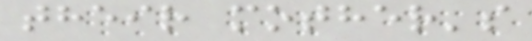their mother's
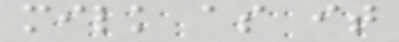milk as it
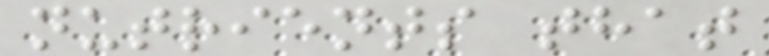nutrients that
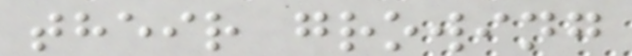their growing
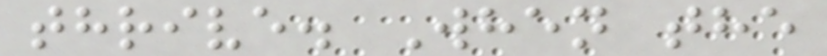thrive. When the
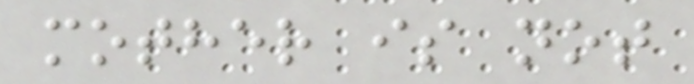mother is not
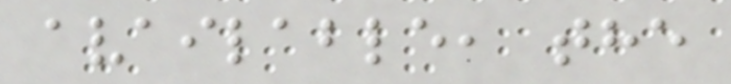available, the
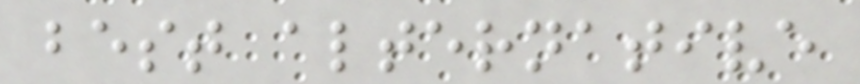best alternative
